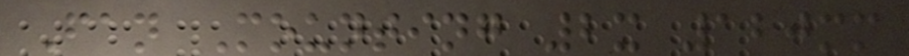Fan Mounting 2x 120mm
